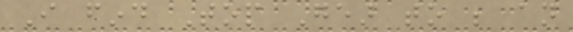I find Top Gear to be an
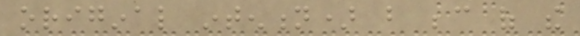original intention) but because of the
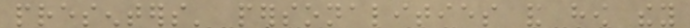presenters' personalities and how they
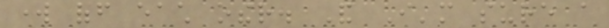work off each other. And I'm sure a
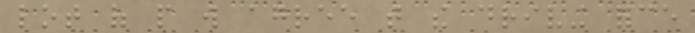lot of people will agree that the driving force
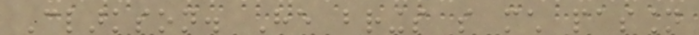Clarkson. He brings so much passion
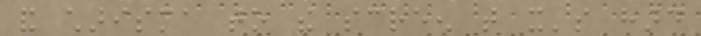and charisma to the screen that it's hard
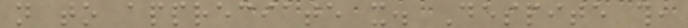not to appreciate it. Despite this,
